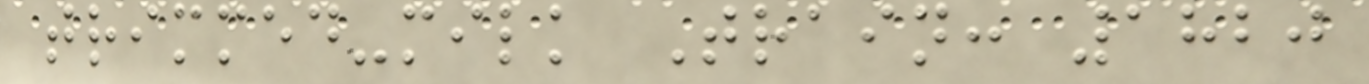trimmed-milk Train: 1820
